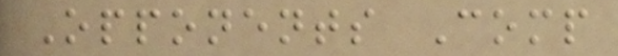Opponents Comp
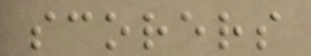scorers
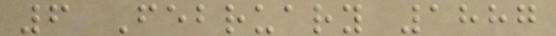6 February 1887
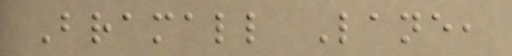Bramall Lane,
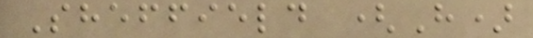Sheffield (H)
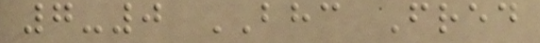7-0 BHC Fred
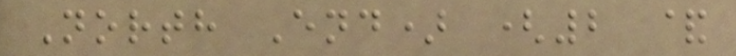North End) (2 &
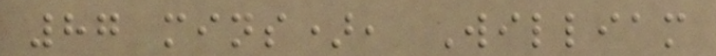87 mins), William
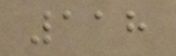118
